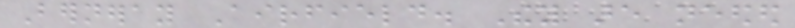Berneray Airfield. They are needed
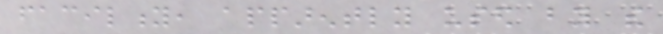facility, apparently used by the
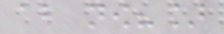about now?]
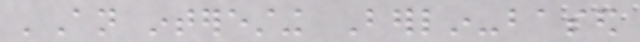'An interesting Berlin-based
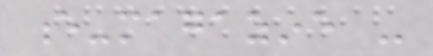e-magazine -
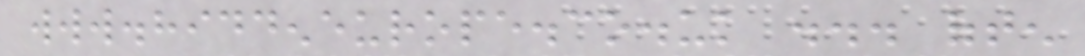www.hiddeneurope.co.uk ... often
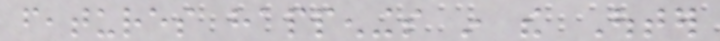features happenings in the Outer
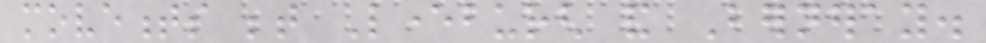movements between Leverburgh and Berneray.
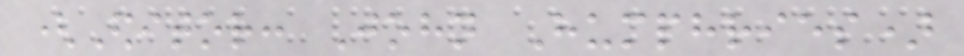(Editor: John Humphries)
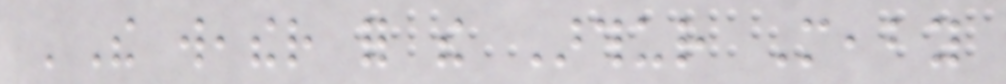'The weather for the Arthur Meaby
